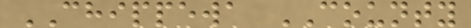CHIPPEWA COUNTY
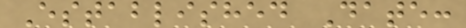Established Date:
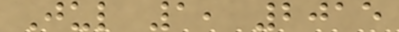Jul 1, 2015
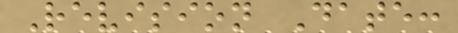Revision Date:
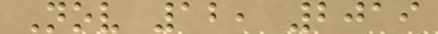Nov 12, 2019
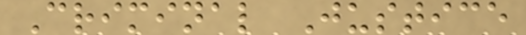Criminal Justice
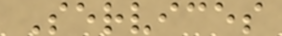Services
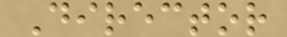Director
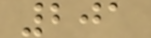201
